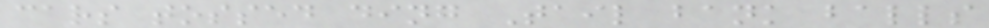cars tossed ding Tail bank balls
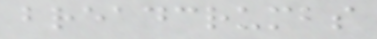breadcrumbs
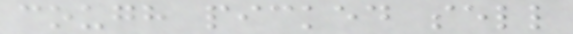cough picked sell
